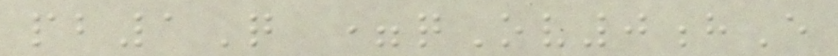pb1Q =qOv0hE
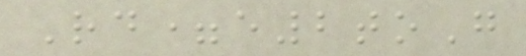Rd=e2toG
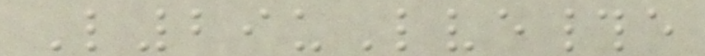L29uLve#e
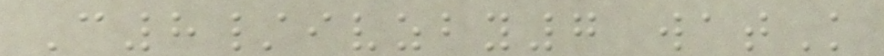C8/ivzby7 watK
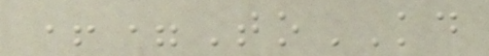+=ToKD
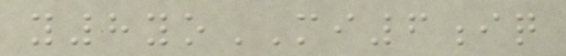y8yoMI6iq
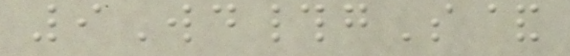9Wd#gS&
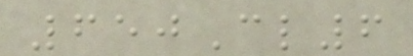650Cl6
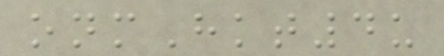onmHkt4u
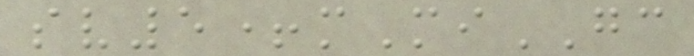sv5+mMiGC
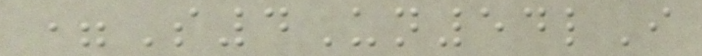=S4Un54lI
